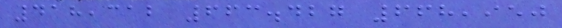418,312 663.427 668,950
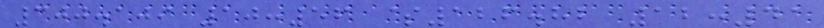300.109 10:56 $126.82 12:41
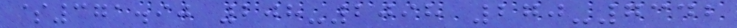$371.90 208-2098 270-7342
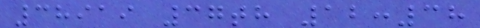38919 37th 12:38
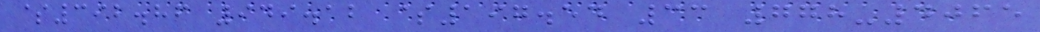$392.86 949.12 $197.54 33 778-4065
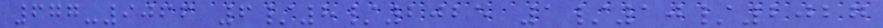677-9066 6/8/2025 1/10/2027
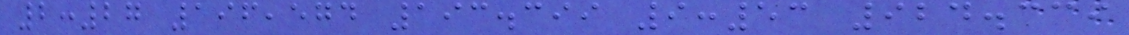2:27 196,574 193.399 9:53 924.339
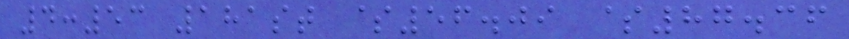4:53 181st $56.09 $87.36
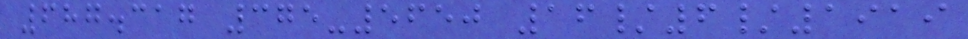687.317 375-5650 16/6/1919
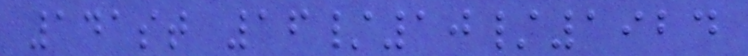141st 16/10/1924
